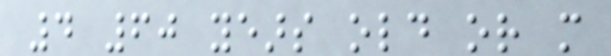4 60 years old or more
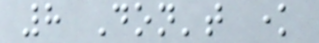8 Don't know
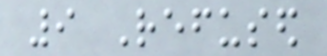9 Refused
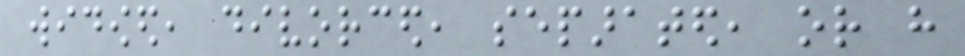widowed, divorced, separated, or have
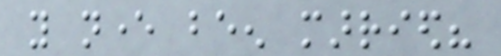you never been married?
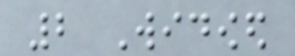2 Widowed
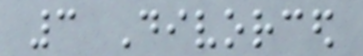3 Divorced
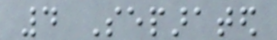4 Separated
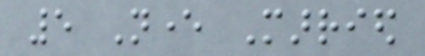5 Never Married
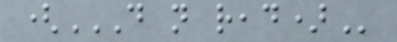(DO NOT READ)
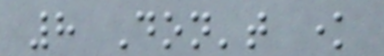8 Don't know
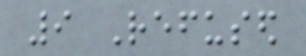9 Refused
